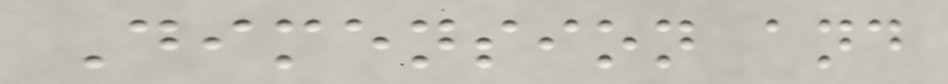Dimension and
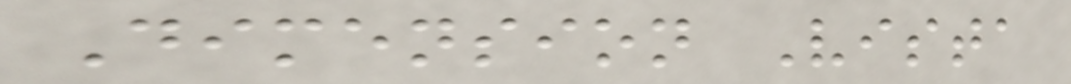Dimension Vista
